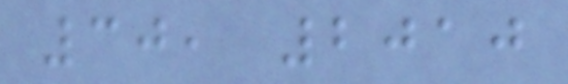30, 2010
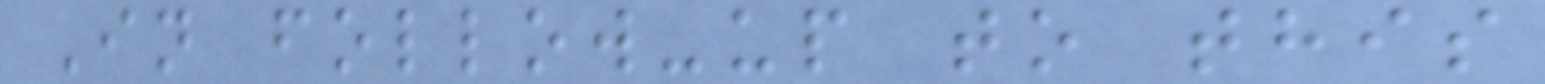In follow-up to this
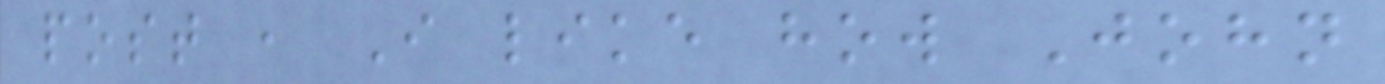post , I like how John
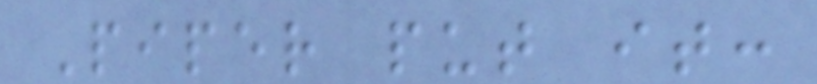Piper put it:
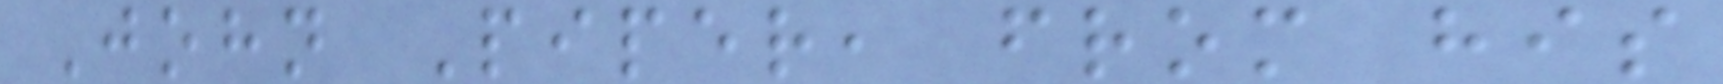John Piper, from his
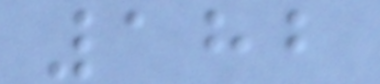182
